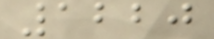1220
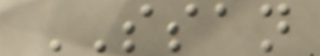SSAN
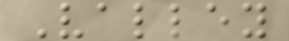Valley
